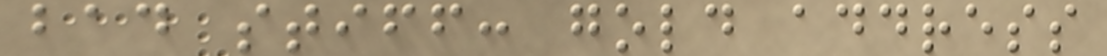bad stiff: gold address
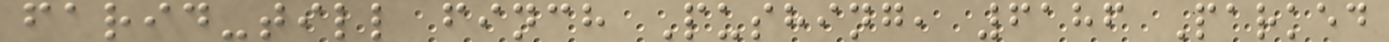farid-till finch Pushing, 6186 Parked
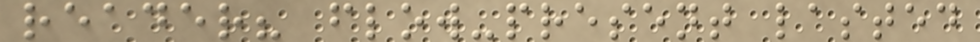reader? flow-present lasted
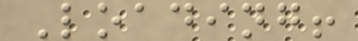Loading!
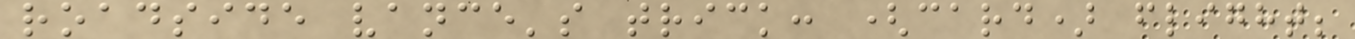roadside vance's trick: (card) flight;
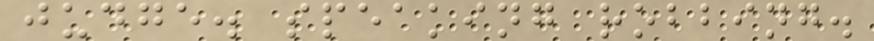judge. speaking robbing.
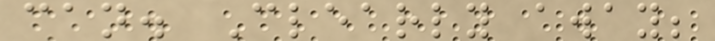can. Clearly away;
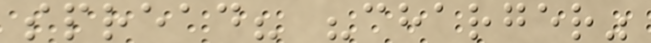spread? "charger"
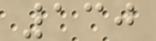130
